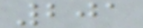201
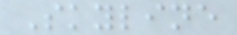Skyline
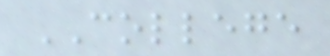COLLEGE
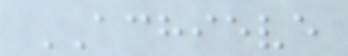ACHIEVE
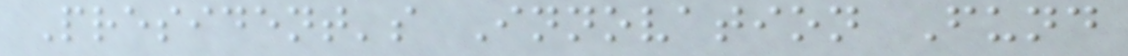President's Innovation Fund
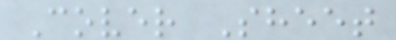Cover Sheet
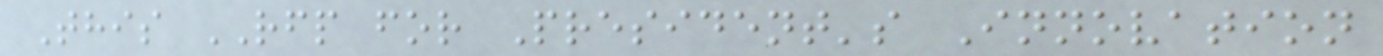This RFP for President's Innovation
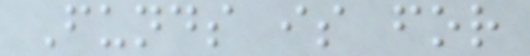Funds is for
